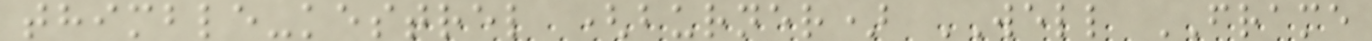thimble-kestrel (burner) WELL FRAME
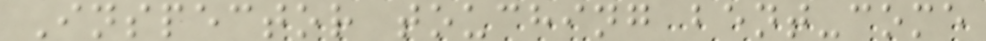Inspector touching bent-come
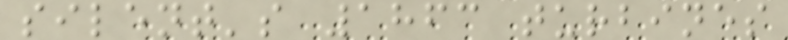silent's 1863 turbines
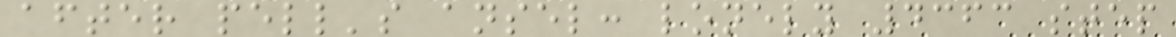after pell's ansel: lonely 4363 step
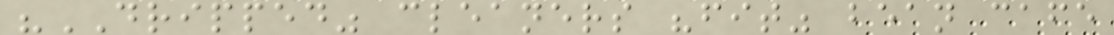"DRIPPED" cleaners "fit" bean cafe
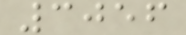3056
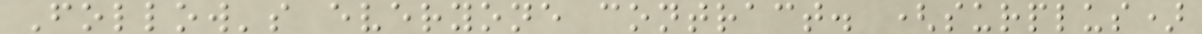Follow's everyone contract. (surplus)
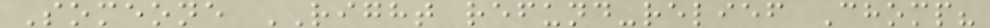Someone RIGHT refund-relief Chomp?
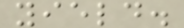yield.
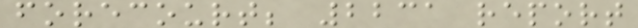forecourt; 2231 report
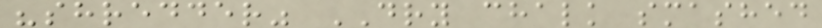"shredder" DRY chalk smashed
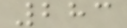283
